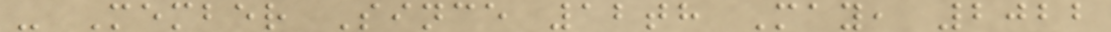- Member Since 12th May, 2022
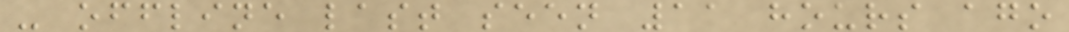- offline last seen 11 hours ago
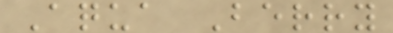Aqua Berry
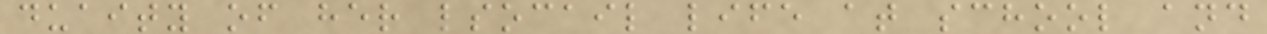duaity of her lsocail life at school and
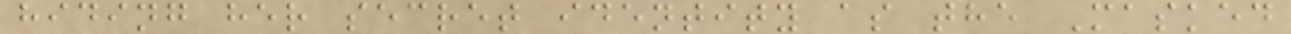hiding her secret identity as the Masked
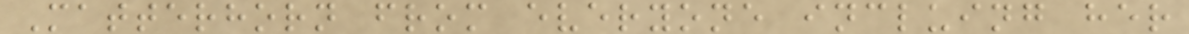Matterhorn from everyone incluing her
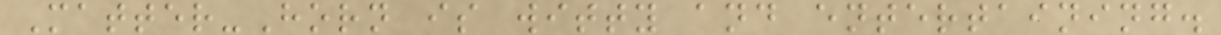Matter-Horn is witty and entertaining.
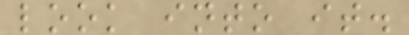look into it.
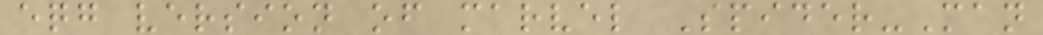eqg version of marvel Spider-Man
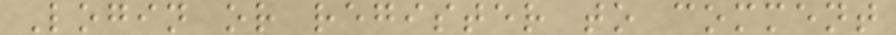Login or register to comment
